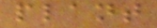plant
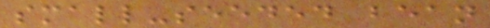small-seeded bean
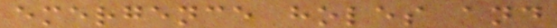emergence holes and
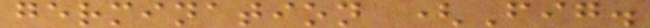germination (Fig.
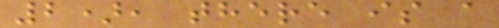2), there is a
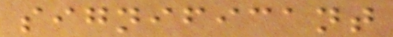significant
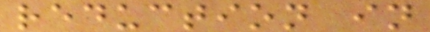reduction in
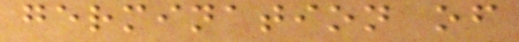germination of
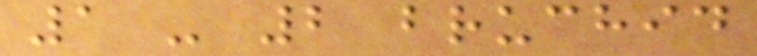1 - 2 bruchid
